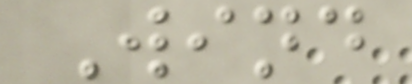Wind
